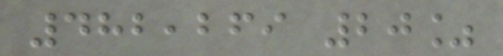482,269 20%
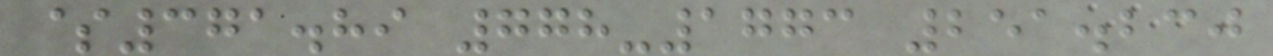$371.89 778-1773 251.230
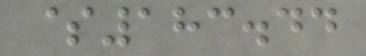$183.44
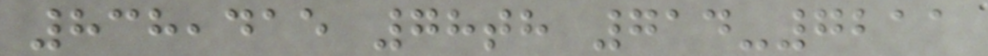838,415 78th 714-7211
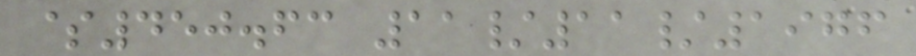$450.63 11/11/1976
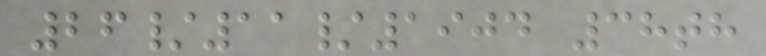26/11/1904 38th
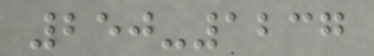250-1237
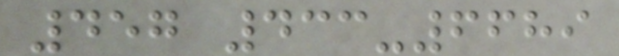457 433-6689
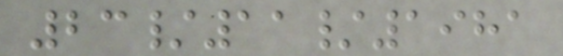23/11/1981
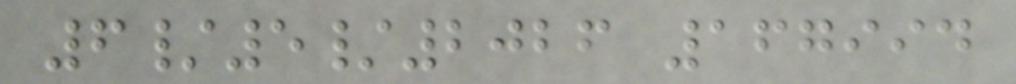6/5/2026 167994
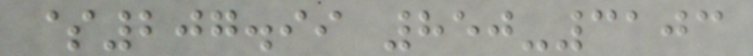$207.99 850-3103
